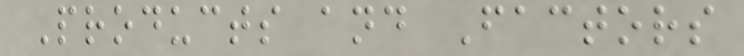Products and Factors
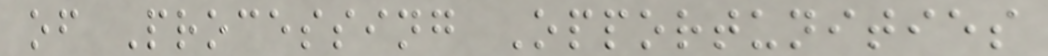of Processing Opportunities
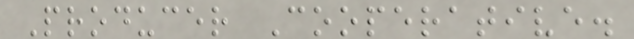Producer Cooperative.
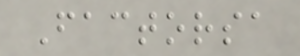Factorsa
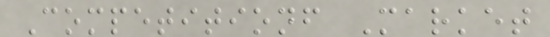Competitionf Market
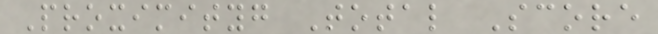Proximityg Total Score
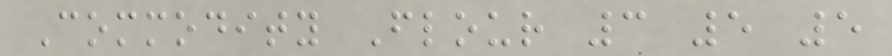Commodity Flour 3 5 5
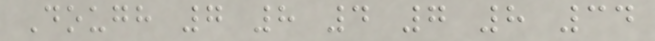Dough 7 8 4 7 8 34
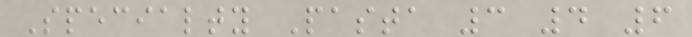Specialty Pasta 3 4 6
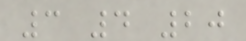3 4 20
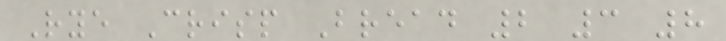Rye Crisp Bread 2 3 8
